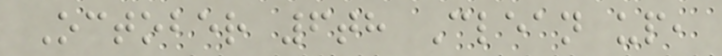October 6th Clean up,
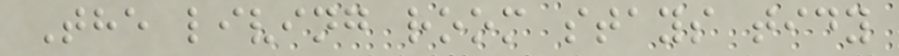The living room stays tidy
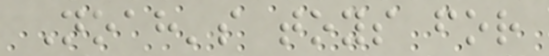Noah's toys for
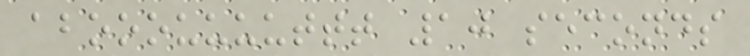abooouuuuttt 10 seconds
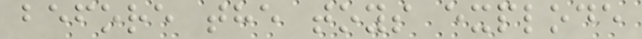before the toys explode
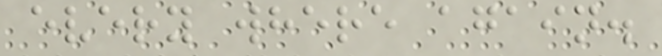every where again.
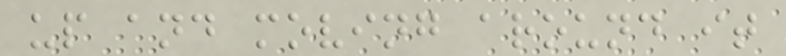up and moving around it
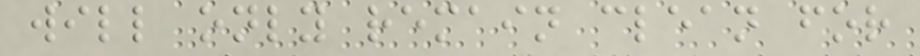will only remain clean for
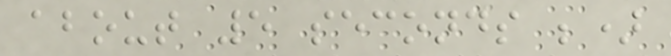about 5 seconds ;)
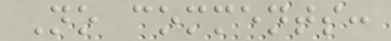No comments:
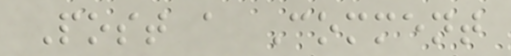Post a Comment
